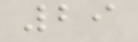29
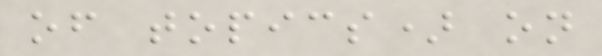of topics) on
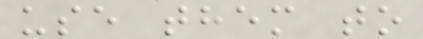use them to
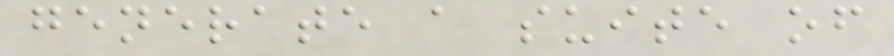generate a suite of
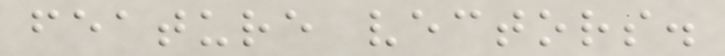feature vectors.
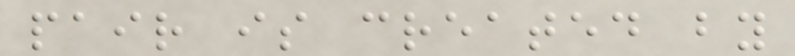pair is created by
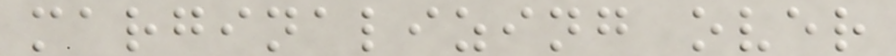marginalizing over
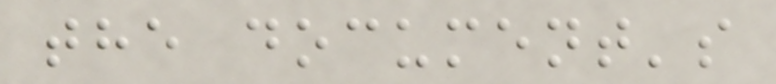the document's
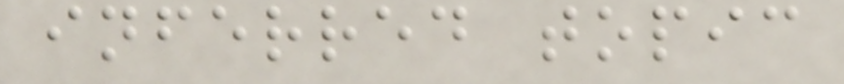inferred topic
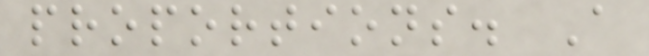proportions. A
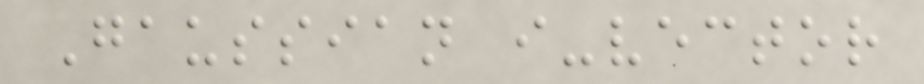Gaussian i-vector
